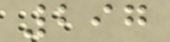297
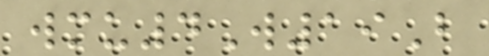wmu4W19B
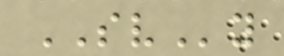SVy
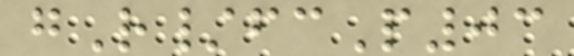gR/fcP03
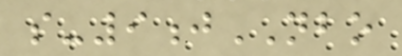s-9jNBO
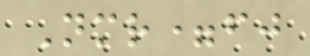Nmr=fj
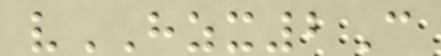vHZX2C
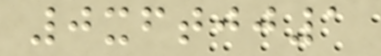0xftjj1
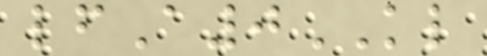lfA0KL
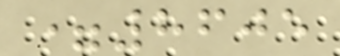=8605
